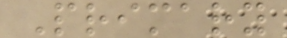Primary
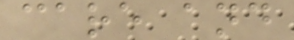care and
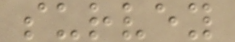survey
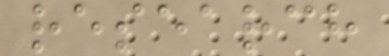research
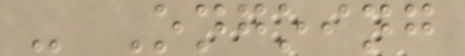- Ongoing
